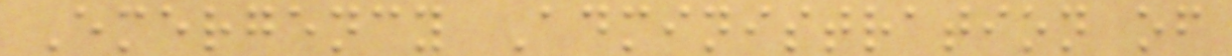Emergency Administration of
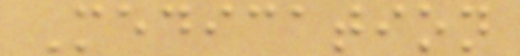Medication
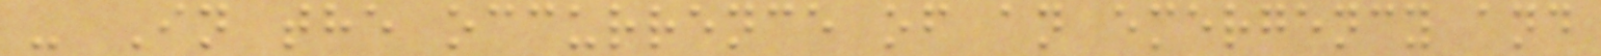- In the occurrence of an emergency and
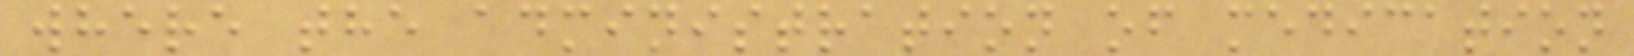where the administration of medication
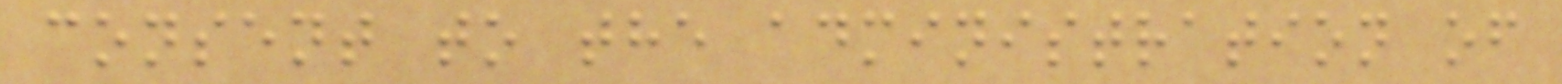consent to the administration of
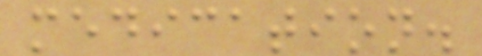medication.
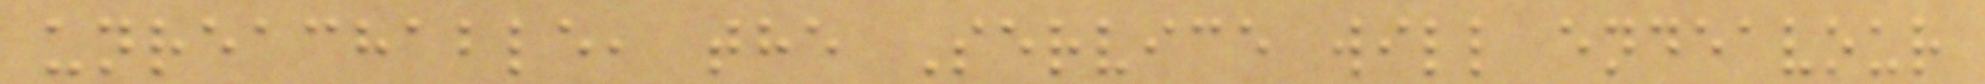unreachable, the Service will endeavour
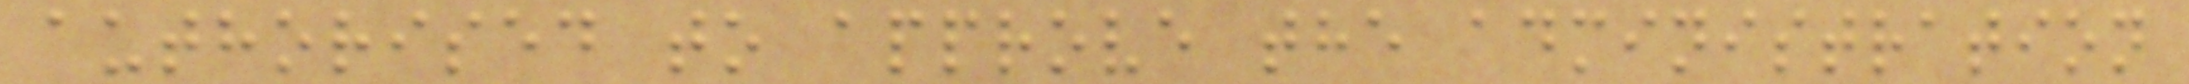authorised to approve the administration
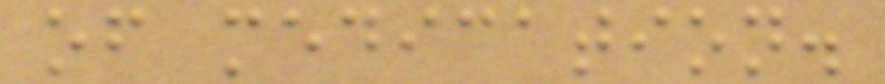of medication.
